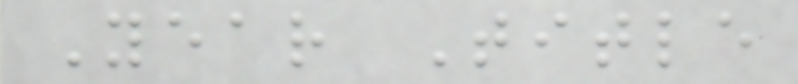Year Title
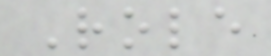Role
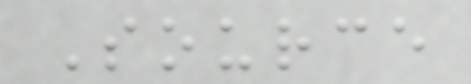Source
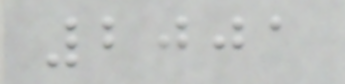2001
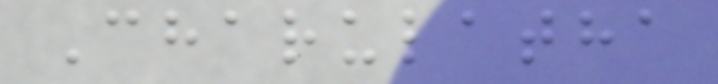Charulatha
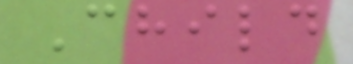Child
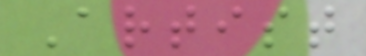Artist
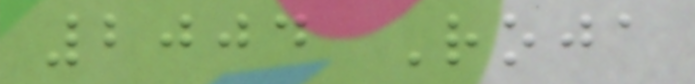2004 Roja
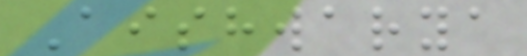Aishwarya
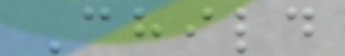Child
